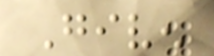Given
